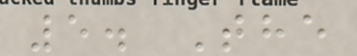5. The
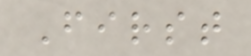First
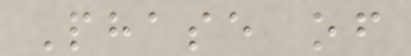Phase of
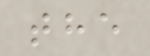the
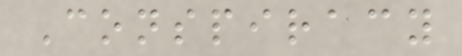Conspiracy
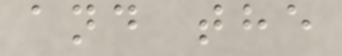and the
